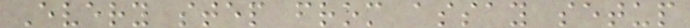Every step from assay setup
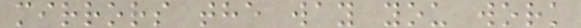mirrors the way you work
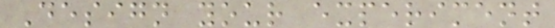Design your experiment
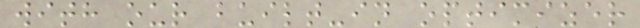with our built-in optimizer
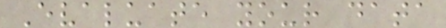Evaluate your data
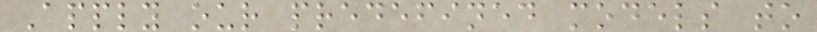Apply our predefined models to
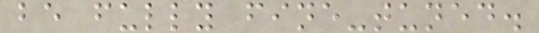be fully fine-tuned.
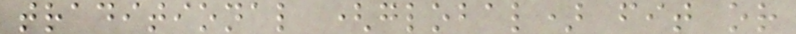traditional (global) fit or
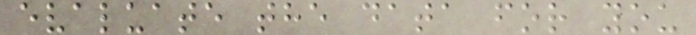evaluate the data for you
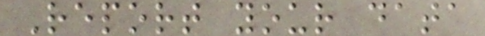Report your data
